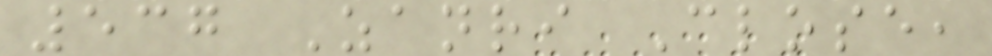537 Zanri Close,
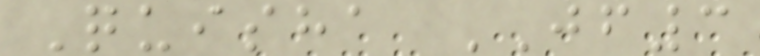Quisha JF3
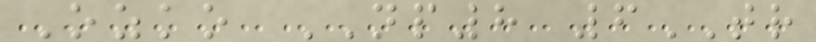Ozko NP8 6TR
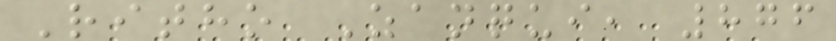Ritho Zanqui, 876
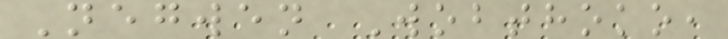Negwen Wobthoko,
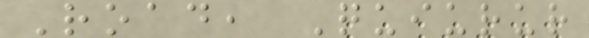Road, Quiurur
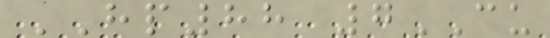HP88 7CU
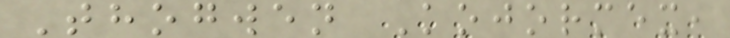Thogwen Kojormex,
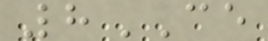8CE
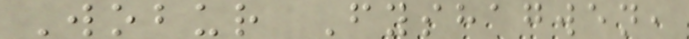Wobur Fyshagwen,
